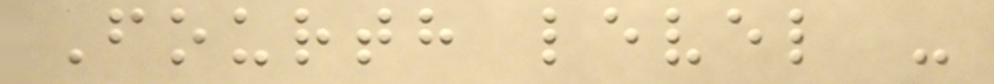Fourth level -
